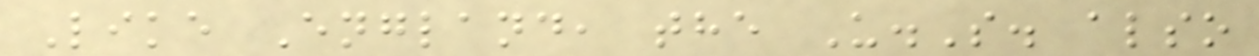Like England, the U.S. also
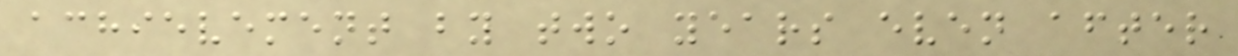achievement by two years even after
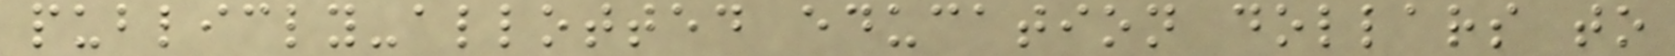publicly-allotted education dollars to
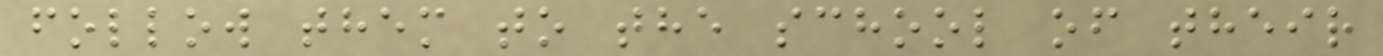follow them to the school of their
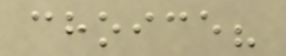choice?
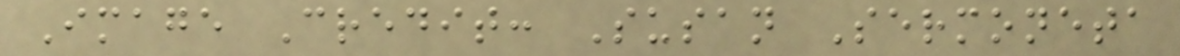Image Credit: Susan Sermoneta
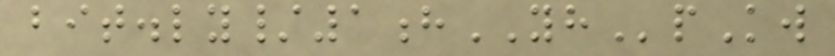bit.ly/1hYHpKw
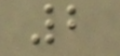2
